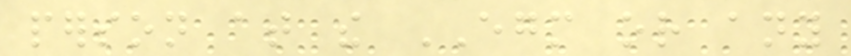person at the EGM or any
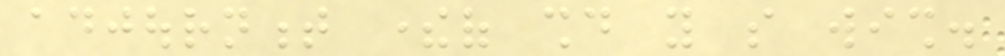adjournment thereof should you so wish.
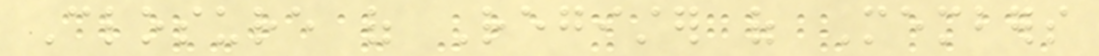Closure of Register of Members
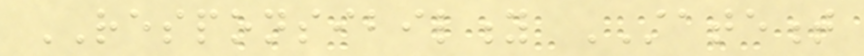RESPONSIBILITY STATEMENT
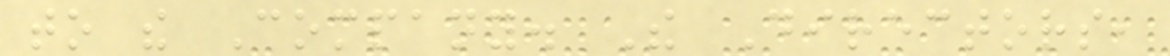to the Company. The Directors,
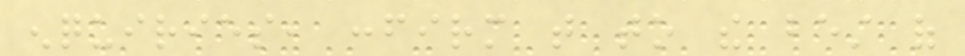enquiries, confirm that to the best of
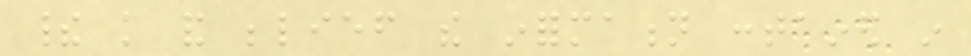their knowledge and belief the information contained in
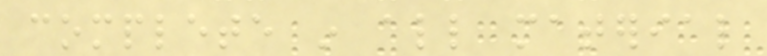complete in all material
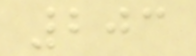203
